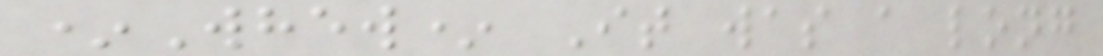*Whew* It was a long
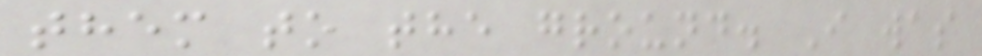them to the ground. I was
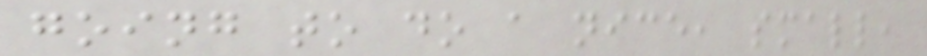going to do a nice, small,
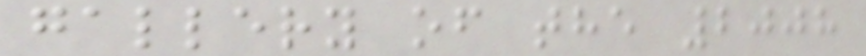gallery of the 2008
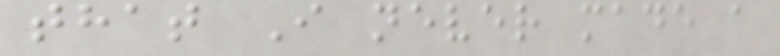that I never made a
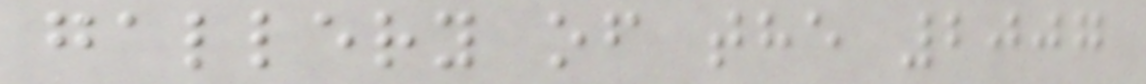gallery of the 2007
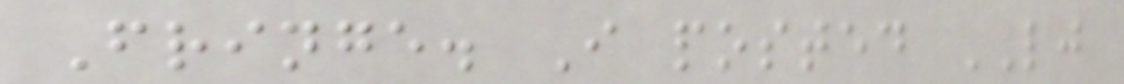Fringe. I posted LJ
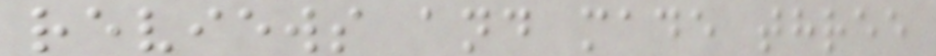reviews and made three
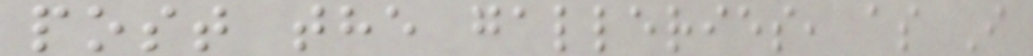post the galleries, as I
